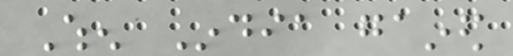When India gained
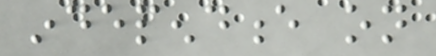independence on
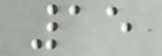15
